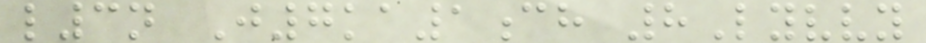l3n J7ka1ch 8Lyvvy
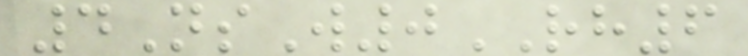4NsW0RH6
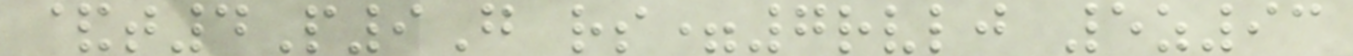&t4P9G rs=7rvlj 5z93
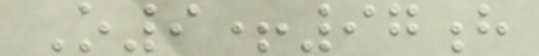O9+97h
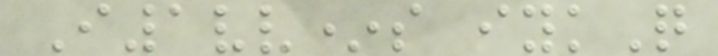I1vv*s iykQ
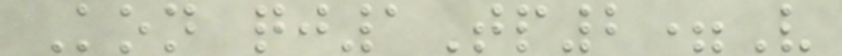Kon qj1Tp2=V
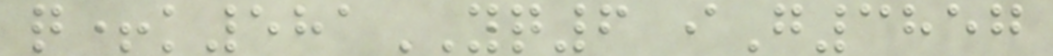q+k581YQ6 iG3857
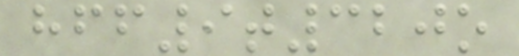hff9t320o
